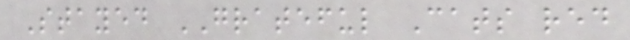Stayed GRATEFUL Cats red
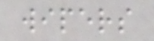wipers
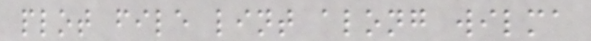plot file lint along wilma
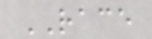RACE
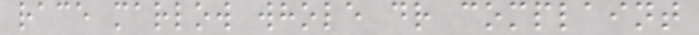race marlow whole dr complaint
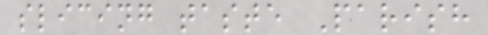slicing taste Parish
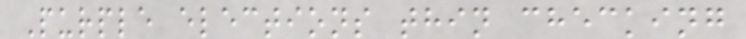Purple elections thin checking
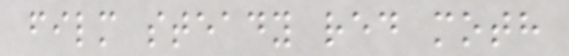film steady red moth
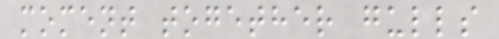moment together gulls
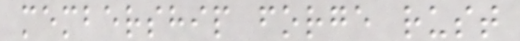membership forge rust
